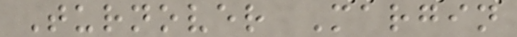Turnover Margin
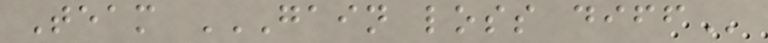Team GAIN LOSS DIFF
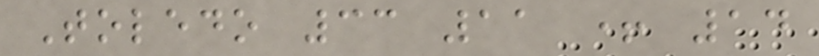Toledo 33 11 + 14
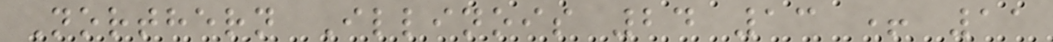Northern Illinois 24 13 + 11
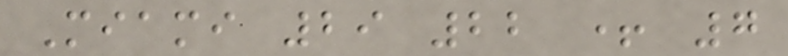Miami 29 22 + 7
